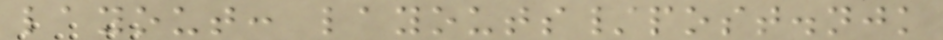layout: layouts/post.njk
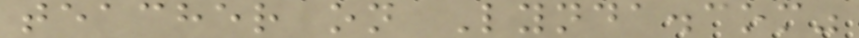teacher on Lynda.com"
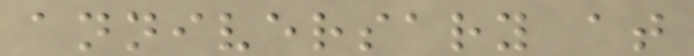anniversary at
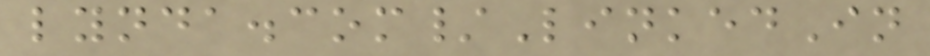lynda.com/LinkedIn
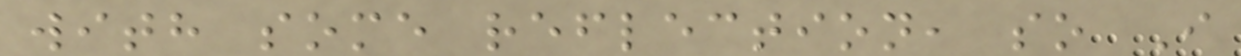with some reflection, so I
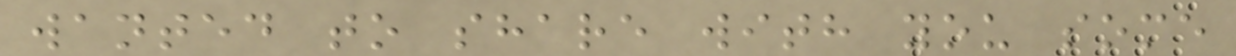wanted to share with you some
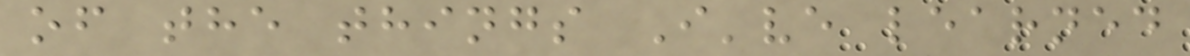of the things I've learned
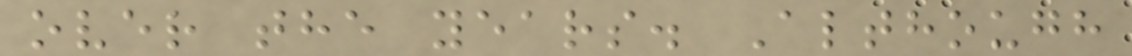over the years. Although
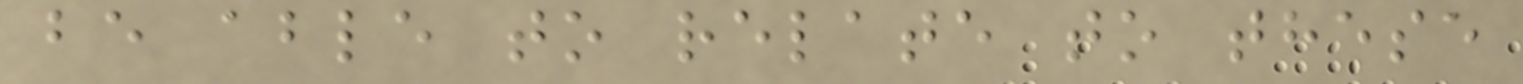be able to relate to these
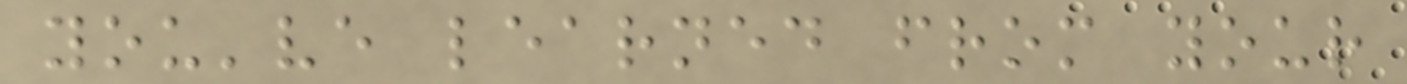you've learned from your
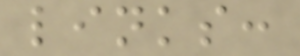links:
